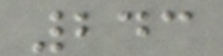243
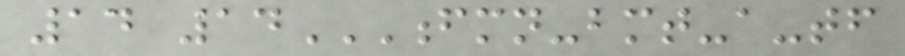14 14FMN-BMT-A-TF
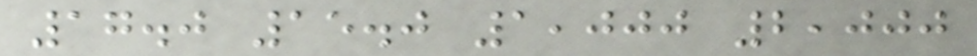17.0 15.0 1,000 2,000
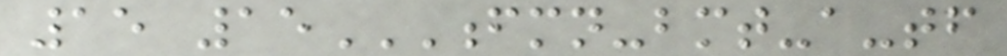15 15FMN-BMT-A-TF
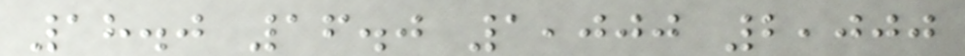18.0 16.0 1,000 2,000
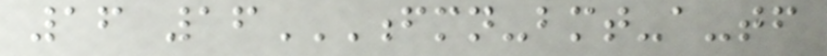16 16FMN-BMT-A-TF
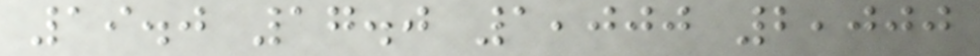19.0 17.0 1,000 2,000
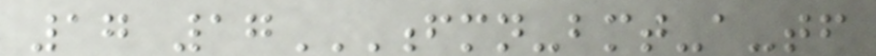17 17FMN-BMT-A-TF
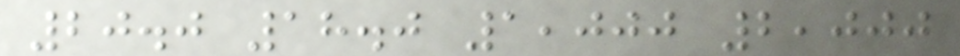20.0 18.0 1,000 2,000
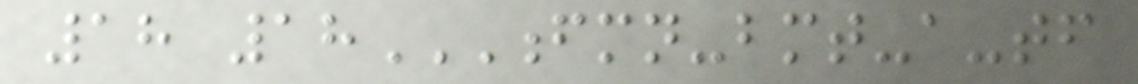18 18FMN-BMT-A-TF
